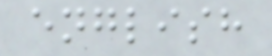english
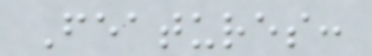Features:
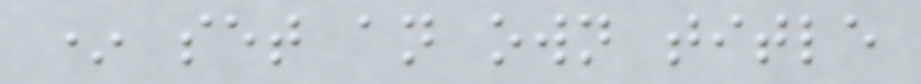* set an own title
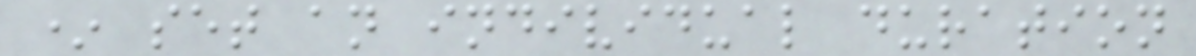* set an individual duration
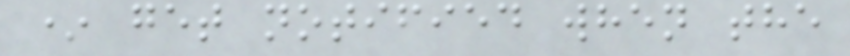* get notified when the
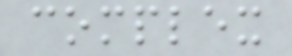complex
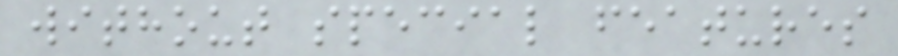without special features
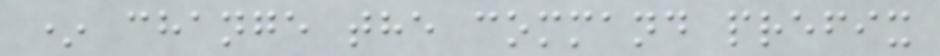* change the command prefix
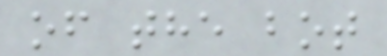of the bot
